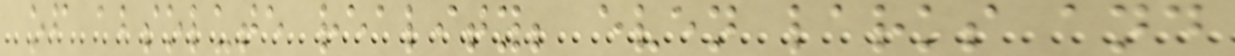of absolute reality; even larks and
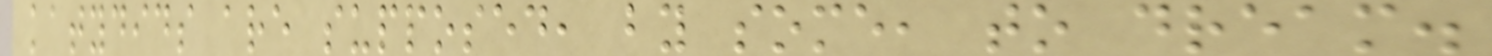katydids are supposed, by some, to dream.
